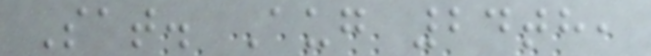Sat. Aug 24th,
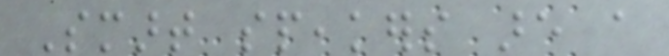Smart speakers are a
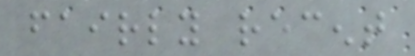fairly recent
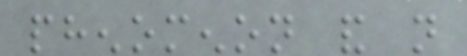phenomenon and not
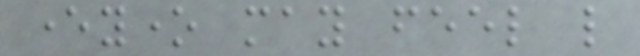everyone may feel like
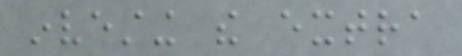investing the extra
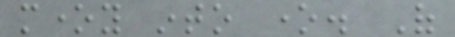money into one. Of
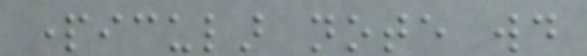particular note would
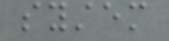system
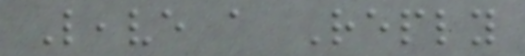Leave a Reply
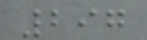297
